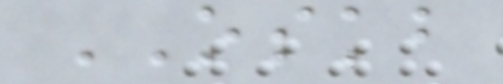OSKB
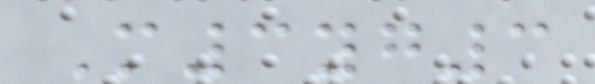M3yg3
